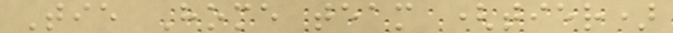Tie Home team (tier)
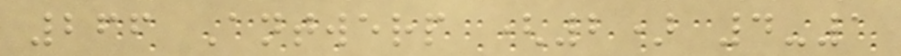266 Antwerp (2) 4-1
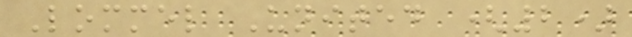Lommel United (2)
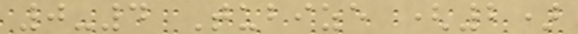0-4 Tubize (2)
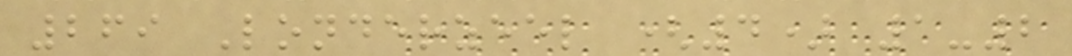269 Londerzeel (4) 1-2
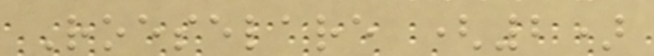Roeselare (2)
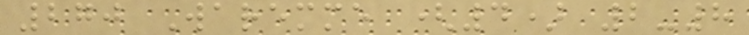270 Waremme (4) 2-8
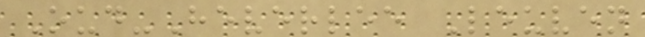Oud-Heverlee Leuven
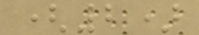(2)
